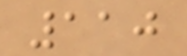110
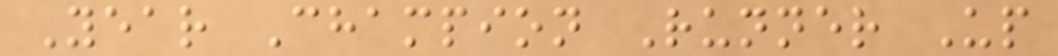Year Champion Runner Up
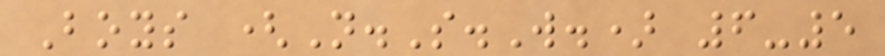Boys (N.S.W.) 6-5
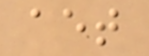aet
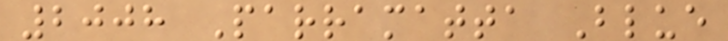2008 Parramatta Blue
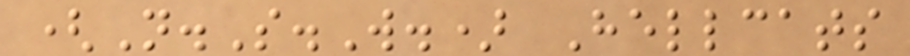(N.S.W.) Hellcats
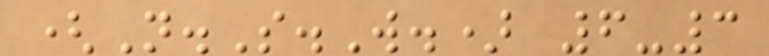(N.S.W.) 6-3
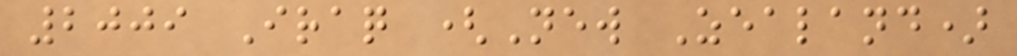2009 Iraq (New Zealand)
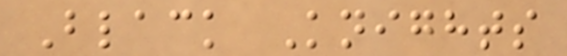Black Knights
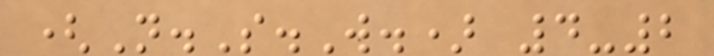(N.S.W.) 4-2
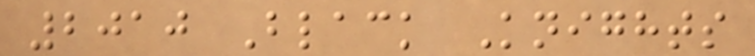2010 Black Knights
